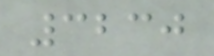3230
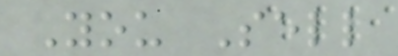You Sell
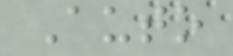Auto
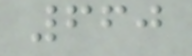660
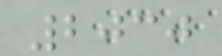2030
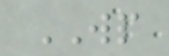WP
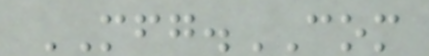MFG.COM
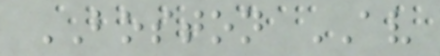BOSTON AV
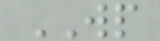WP
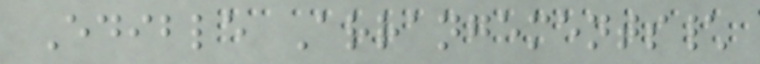Edible Arrangements\
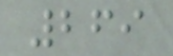269
